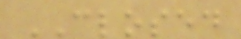CLOSED
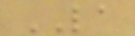LA
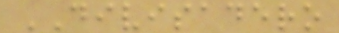DIVISADERO
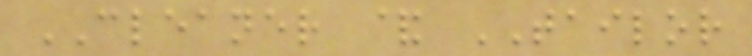CLEANER & TAILOR
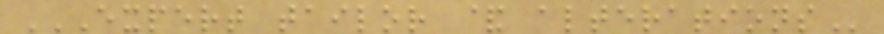EXPERT TAILOR & ALTERATIONS
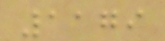1179
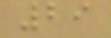29
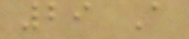29 A
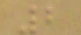2
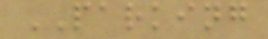PARKING
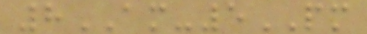8AM-5PM
